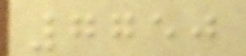7750
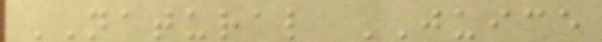NATURAL JUICE
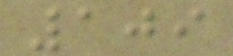109
